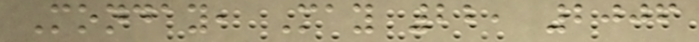Monday, May 22, 2006
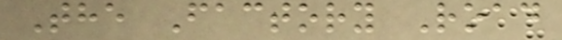The Factory Road
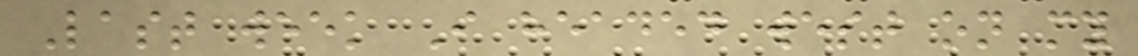Last week I headed west on my
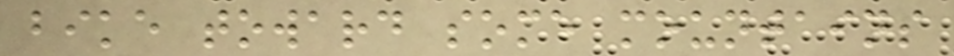bike toward some mountains
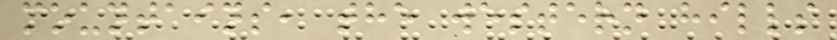mountains, the western hills
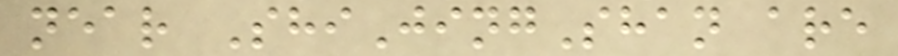near ShiJingShan are
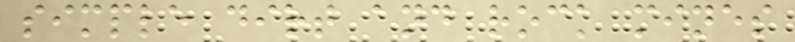simple dirt and rock mines
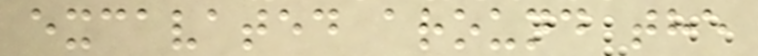excavated around the
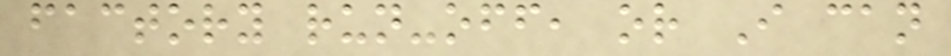factory run-off, or I can
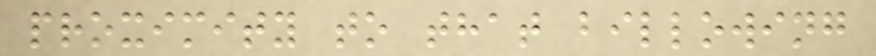proximity to that billowing
